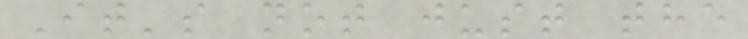It's not just the
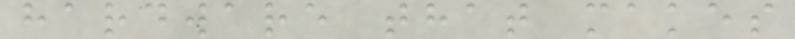hardware that makes
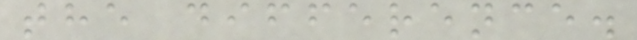the difference.
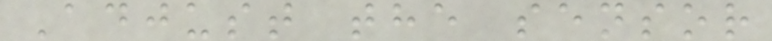Adjust the sensor
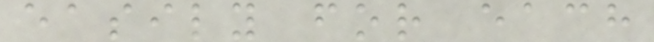easily for each
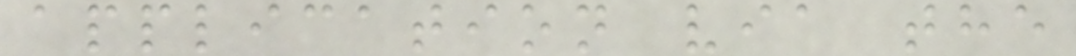application via the
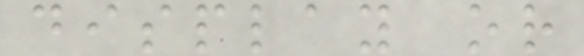display or
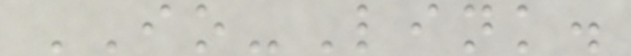IO-Link.
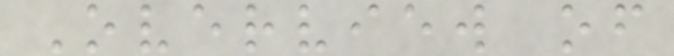Overview of
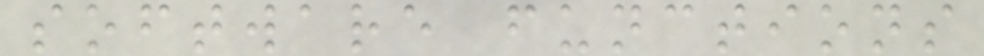software functions
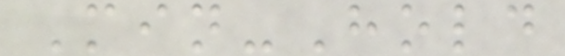Min-Hold
